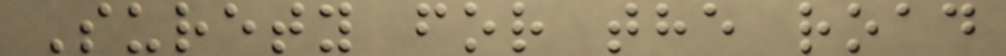Surety for the road
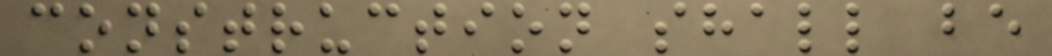construction shall be
